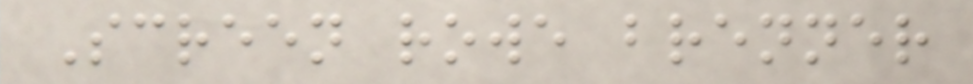Screen rowe brenner
